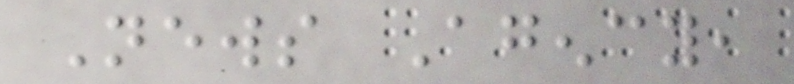News Agency,
